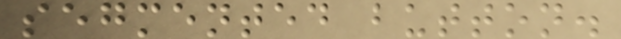segmented button.
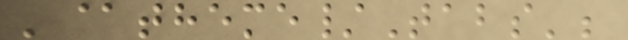'@theme/Tabs';
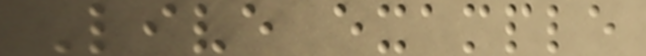Live example
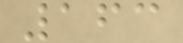163
